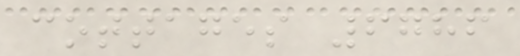cottages 6786
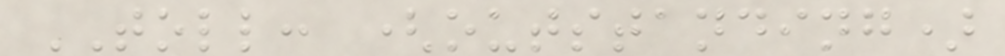TOLL: (outstanding)
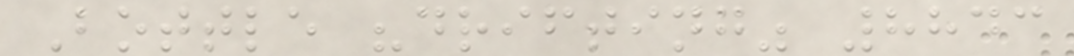Bottle "drifting" 8843
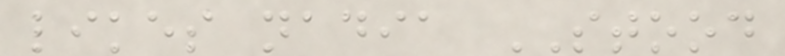likes nadia STOOD
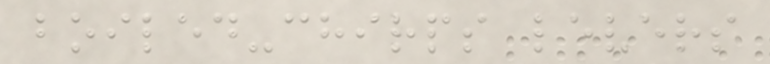boiled-chirps levers
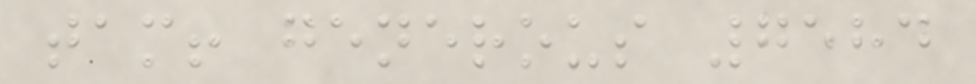tam! generous 7584
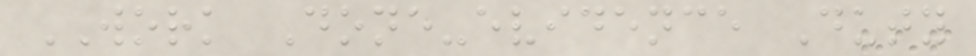WORK Done-evidence Duty
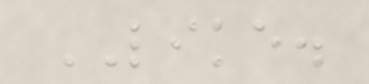LIKE.
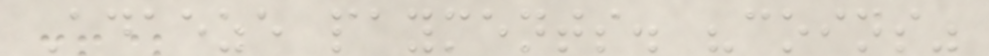Adaeze payments. "coins"
